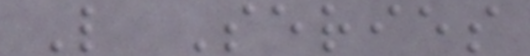L Series
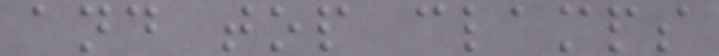and top clamps
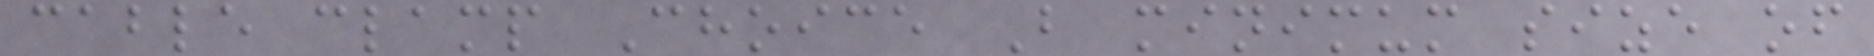cable clamp Choice B minimum size of
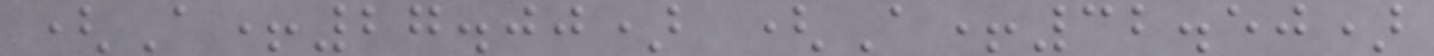(A+27.00) (A+32.50)
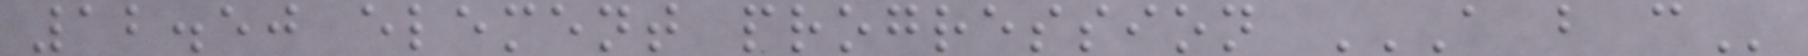12.50 element progression A B C
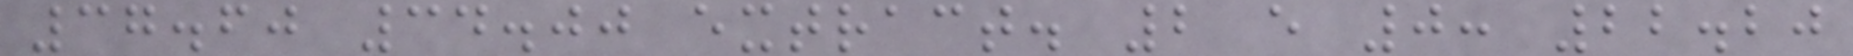37.60 34.00 extract. 2 e 0: 22.20
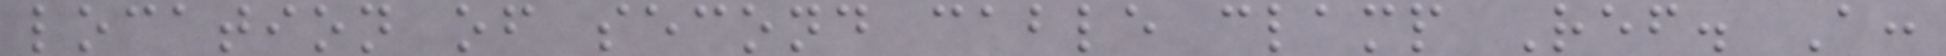location of second cable clamp Ref. A:
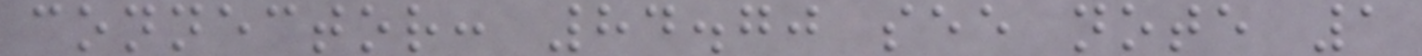connector: 84.70 see note 1
